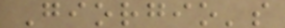Giorgio's
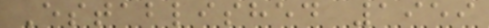Established 1959
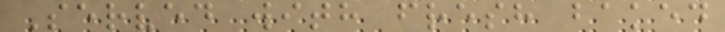Served with fresh baked
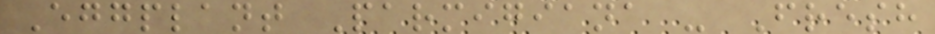Eggplant Parmigiana - Fresh
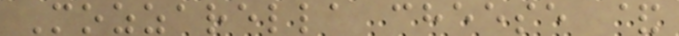Mozzarella cheese &
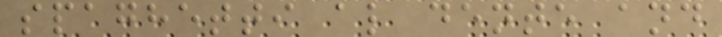spaghetti al dente and
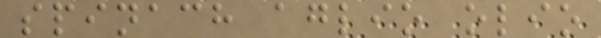spinach aglio olio
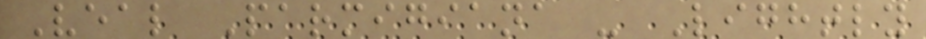Veal Parmigiana - Lightly
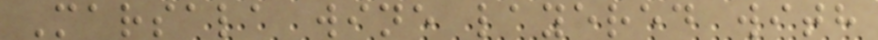Marsala wine layered with
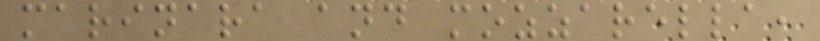marinara and mozzarella,
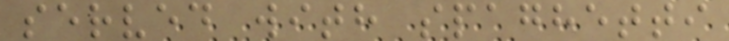served with spaghetti
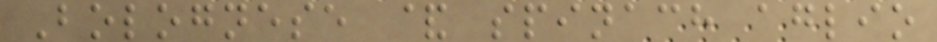Bolognese & spinach aglio
